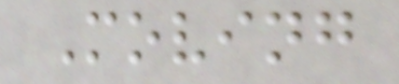Moving
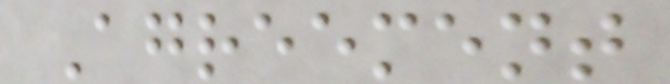Agreement
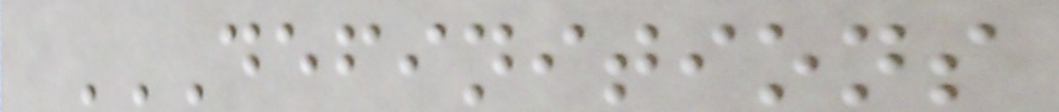DEFINITIONS
